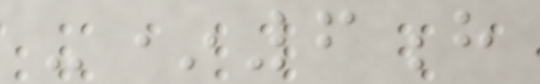-*6h
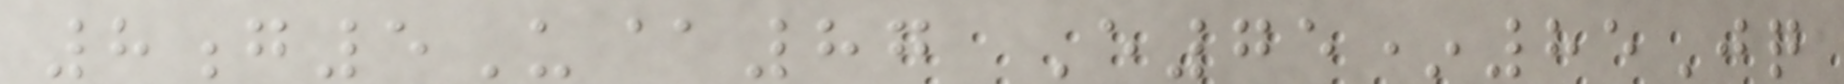8g5U@87 E75*85Jq
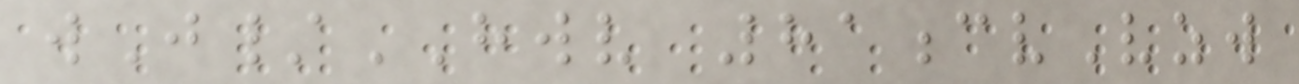wJ/HWV 81cvVzw
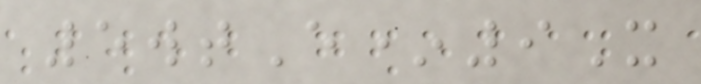5wtE*9X
